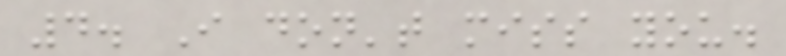4. I don't miss you.
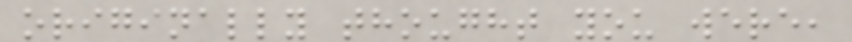originally thought you were,
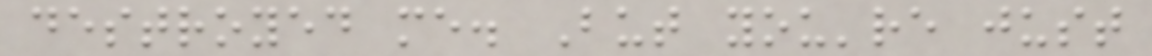destroyed me. But you're just
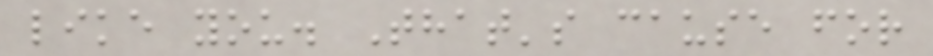like you. That's cause for
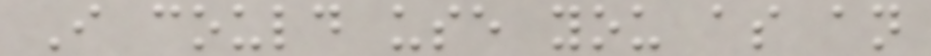I could use you as an
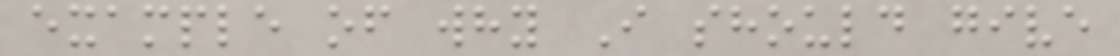example of why I should give
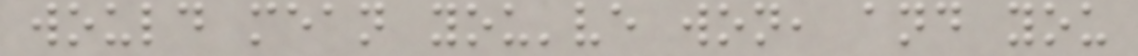would mean you've won, and you
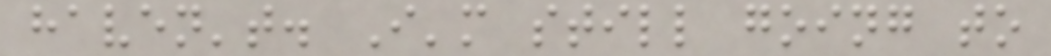haven't. I'm still going to
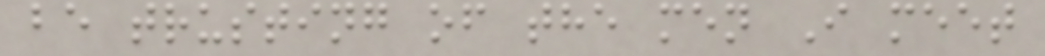be trusting of the men I meet
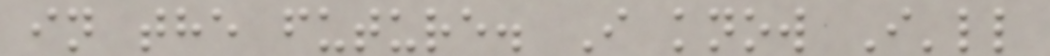in the future. I know I'll
